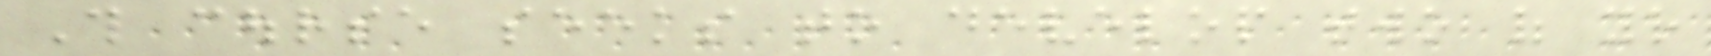This course seeks to develop two of your
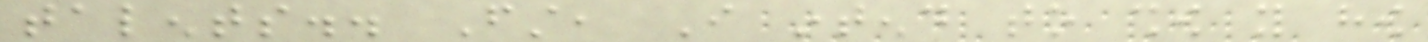talents.. First, I intend to show you how
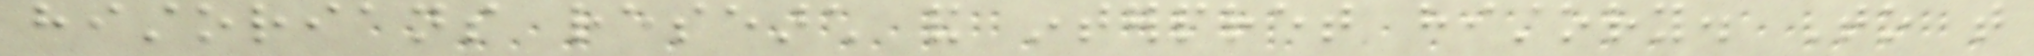historians research and interpret history. To that
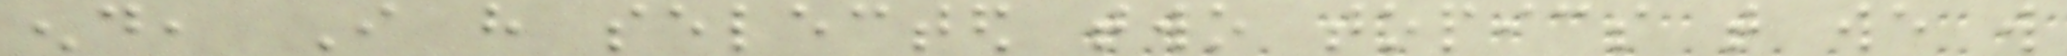end, I have selected two topics that we will
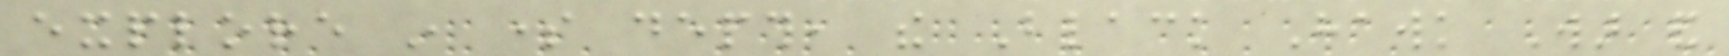explore in some depth, the Black Hawk War and
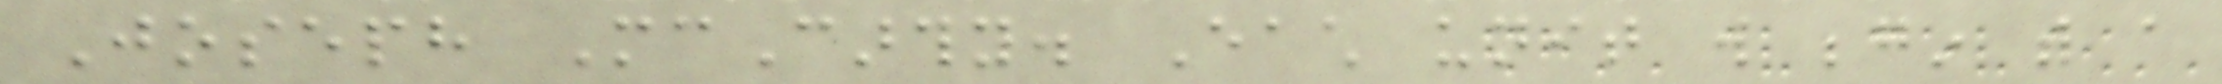Joseph McCarthy. Each unit will begin with a
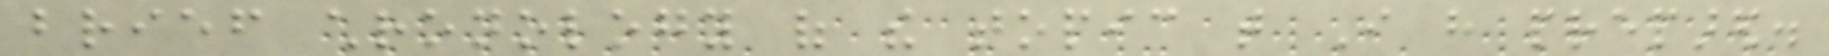brief chronology of the topic that I have prepared.
